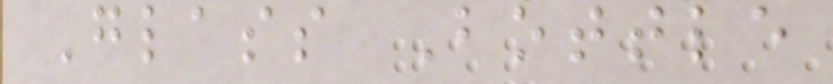Glass Bottle
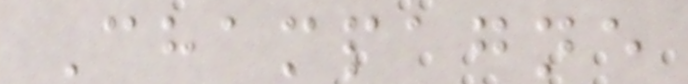Champagne
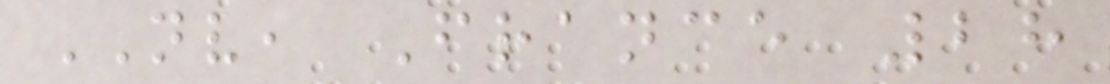NV, France 28
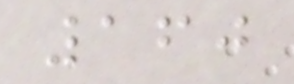160
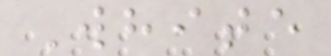White
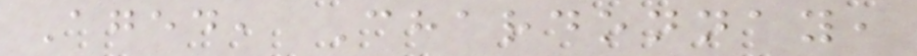Aged, Chardonnay,
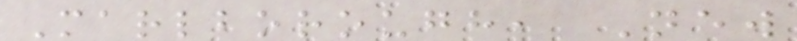Marlborough, New
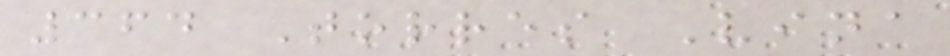364 Torres Vina
